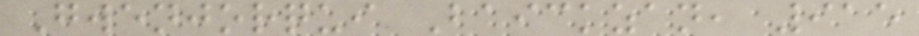Gwenjorqui Baickzan, 915
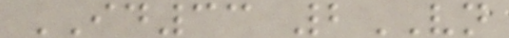ID33 2VN
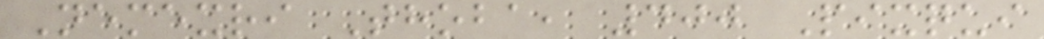Nemexri Thoba, 400 Pixqui
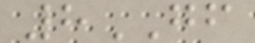8GF
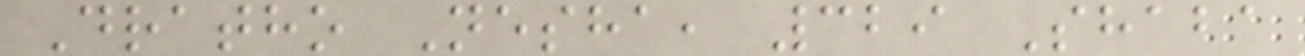Dratho Nesha, 329 Shaba
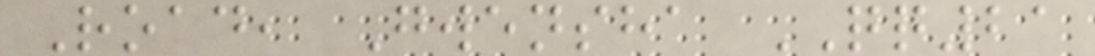Road, Gwensha QQ21
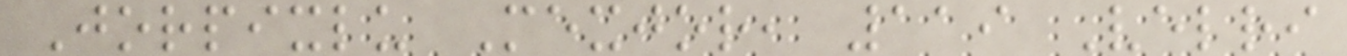Jorpixlu Mexjor, 119 Velri
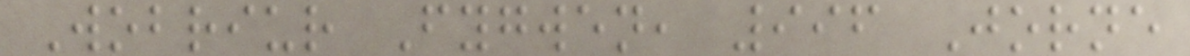Wobriur Fygwen, 996 Jorne
